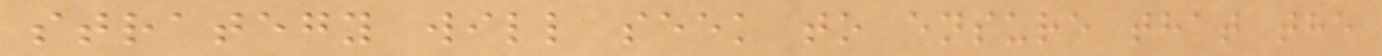strategy will seek to ensure that the
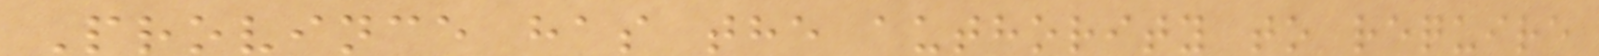Province has the authority to require
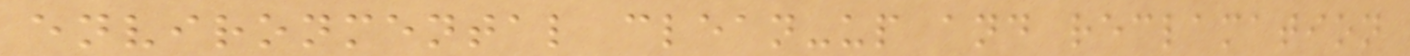environmental clean-up and reclamation
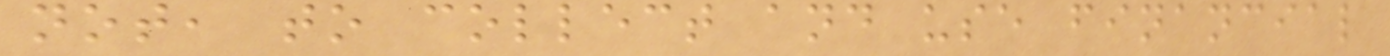not, to collect and use financial
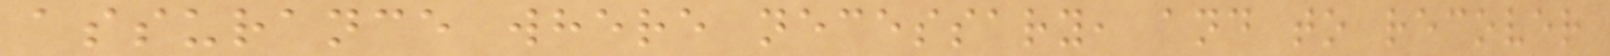assurance where necessary, and to recover
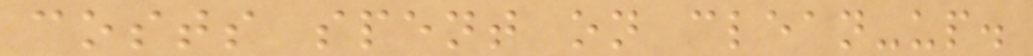costs spent on clean-up.
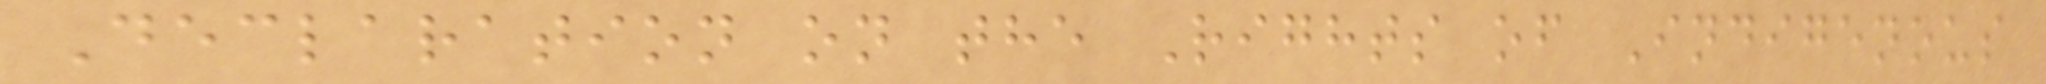Declaration on the Rights of Indigenous
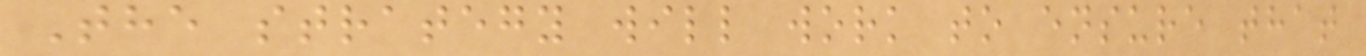The strategy will work to ensure that
